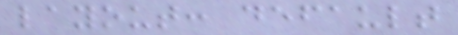layout: default
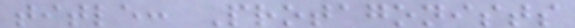title: Protagonists
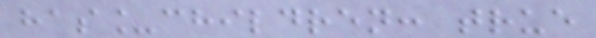has_children: true
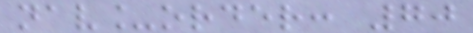nav_order: 70
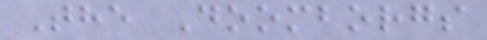The Doomborgs
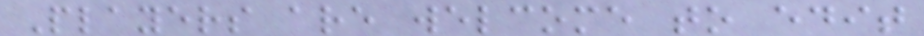Players are welcome to edit
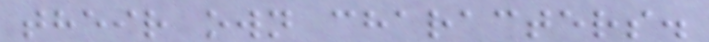their own characters.
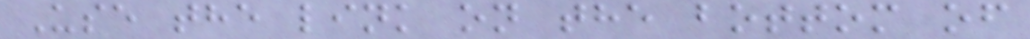Use the link on the bottom of
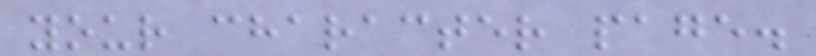your character page.
